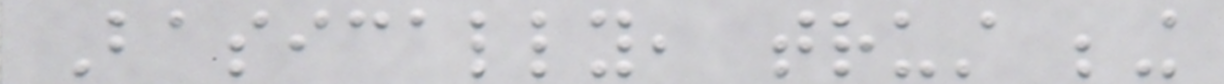Basically, trust being
